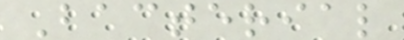Bacterial
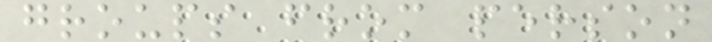groups from person
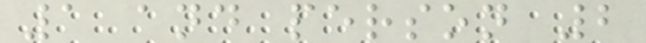1 and person 2
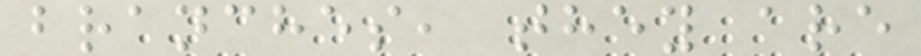branches, they are
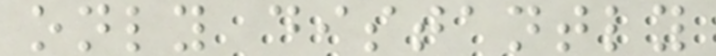only distantly
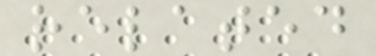related
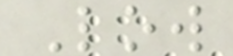Low
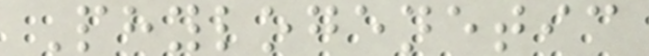Phylogenetic
